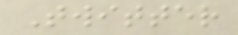Twitter
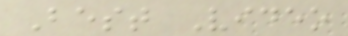Best Video
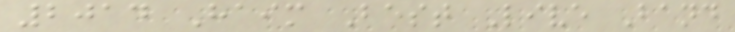2014 Haim Best Live Band
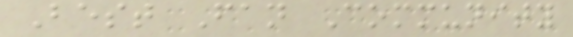Best Fan Community
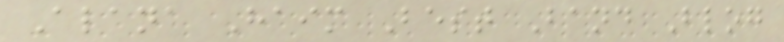Alana Haim Best Band Blog
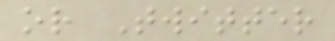or Twitter
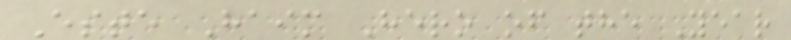Este Haim Hero of the Year
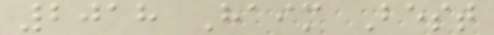2018 Haim Best
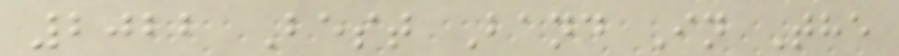2022 Best Band In The
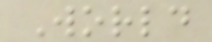World
